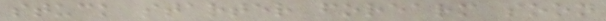stuck starter forearm soon
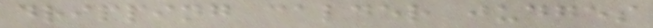dripping calder judges
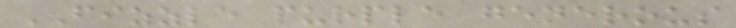FIZZLE purple generous
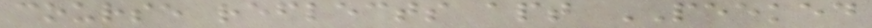course reflects apt PEEKED
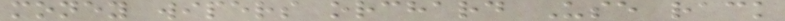money wipers orchard Use rack
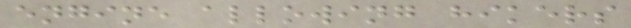engine allowing hikers
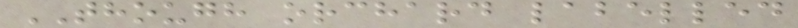THOUGH orchard labelled
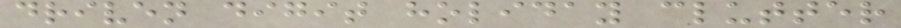driven digit holiday clutter
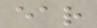ear
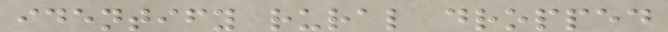identify rural dropped
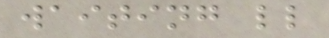waiting ll
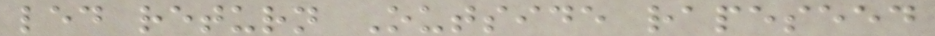led return Outside rapeseed
